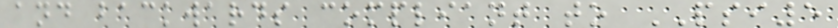and backwards compliant to PSI5
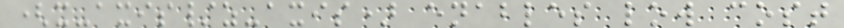(x-axis/z-axis) enables low cost
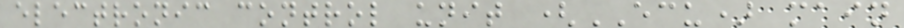electronic control unit (ECU) main
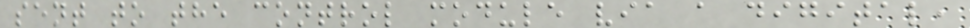sent to the control module via a digital,
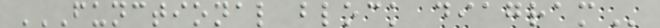FUNCTIONAL BLOCK DIAGRAM
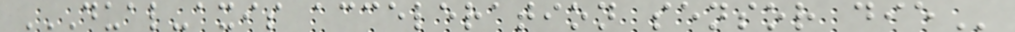DUAL-AXIS ACCELERATION SENSOR DIE
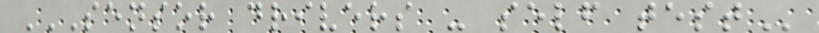SENSOR DRIVERS - SELF TEST
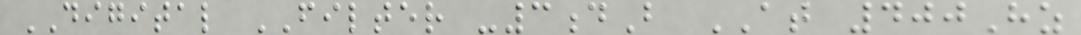DIGITAL FILTER -3dB AT 400Hz
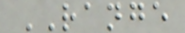RANGE
